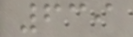639
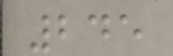245
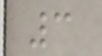3
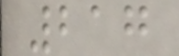217
